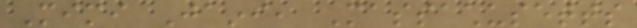Mimi Jaini, Massachusetts
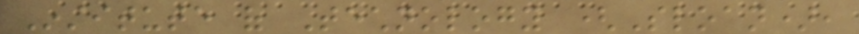Institute of Technology (Sloan),
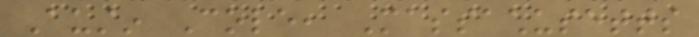Austin Cole, Massachusetts
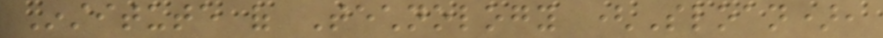Institute of Technology (Sloan),
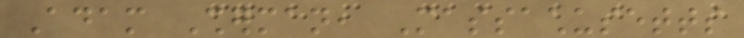Adam Sherman, Massachusetts
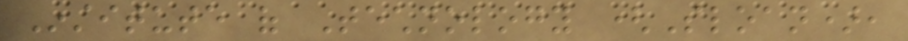Institute of Technology (Sloan),
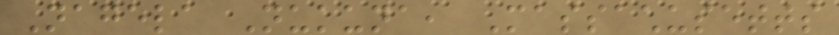Nagela Nukuna, Massachusetts
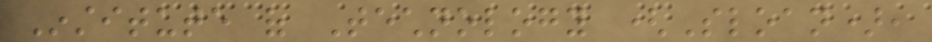Institute of Technology (Sloan),
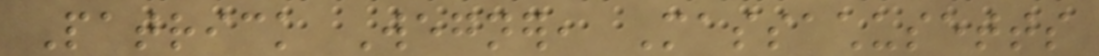Patrick Wegner, Massachusetts
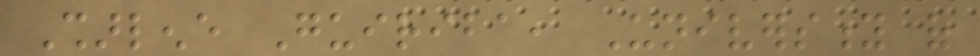Sharlene Guiriba, University of
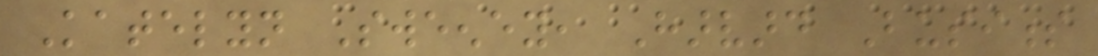Katelyn Sweeney, Harvard Business
